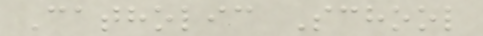Catholic School
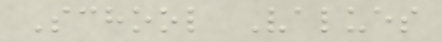School Values
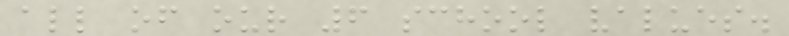all of our 6 school values.
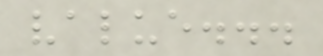value...
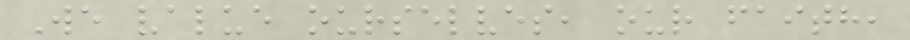We value ourselves, our faith,
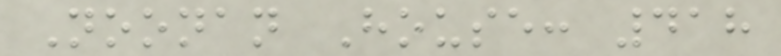Noonan House: 418
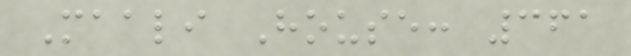Maali House: 361
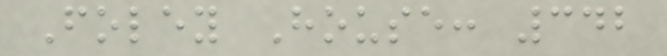Foley House: 342
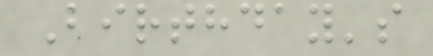Birthday's
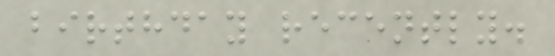birthday recently.
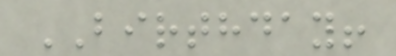BIRTHDAY!
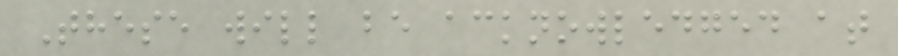These will be acknowledged at
